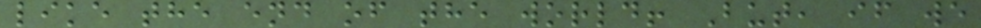like the end of the world! But, if we
